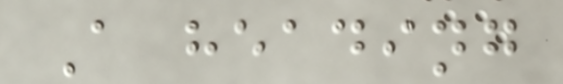A heading
